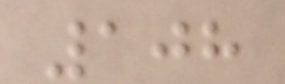108
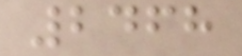2468
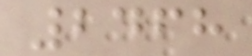2468
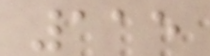115
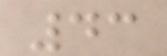43
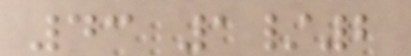43 1/2
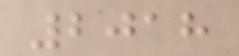2018
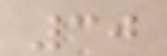30
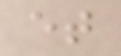et
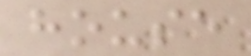house
